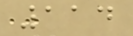114
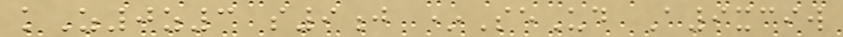kZ0z3 s9j *SeUd A9xciw
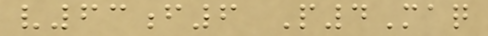v63f6 P4Maq
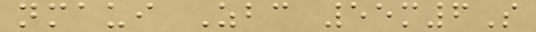nmaui Zbc 55m6S
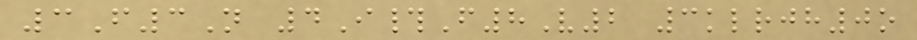3F3N 4I#F8V2 3klrjh0o
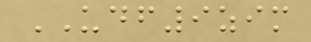UDF9zim
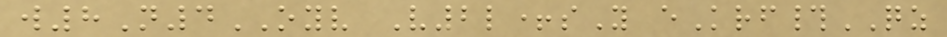w8N4OYV V2l+sY eKrf#QZ
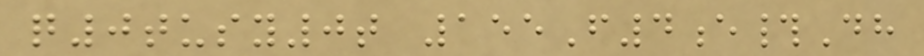q0tusy0t 155F4e#Dh
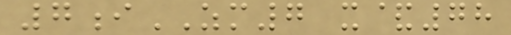7iZM7 x&78
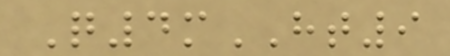Q4mHT9
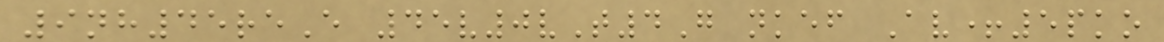9nh45reE 45v0vT4G nkef Av+5pko
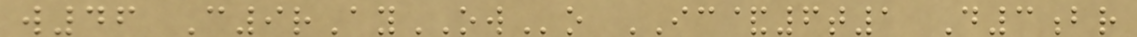w46 C9rAyOWo IC&6t1 D3br
